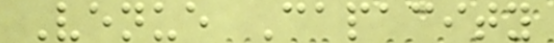Venue Capacity
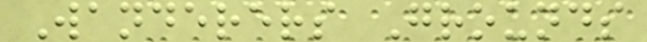Wanderers Grounds
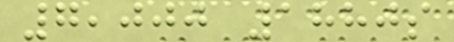7,000 1880s
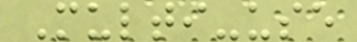Multi-use
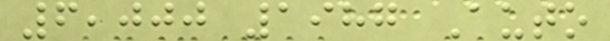6,000 1987 Auto
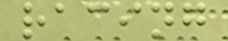racing
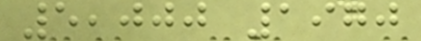5,000 1970
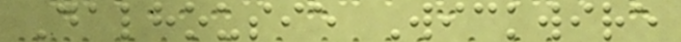Dalhousie Wickwire
